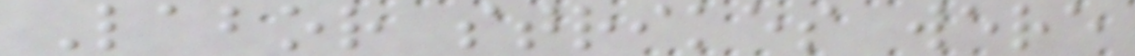Labor strikes were
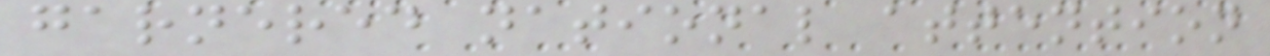garnered national attention
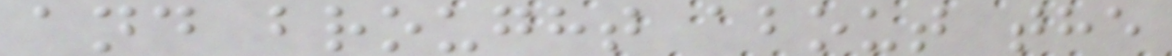and brought about the
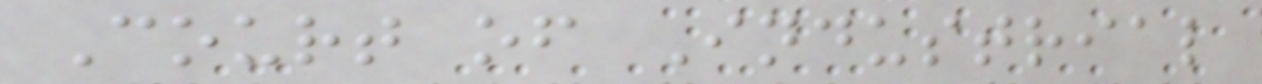Court of Industrial
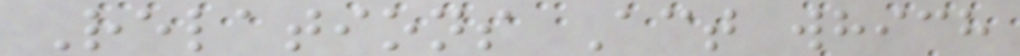Relations Act which
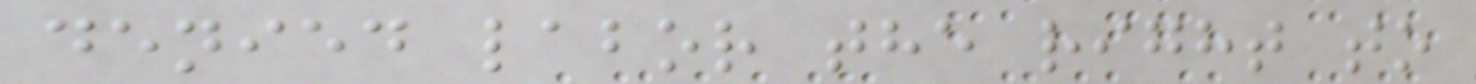denied labor the right to
